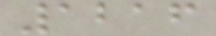1216
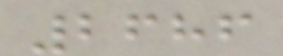2686
